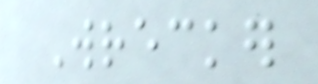Wrecker
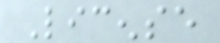License
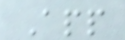App
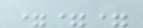===
